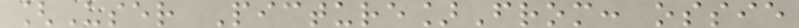[User Picture]From: ossie
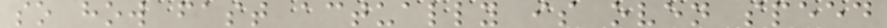so how fast actually is oven speed
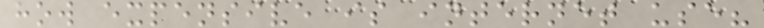how expensive is internet use?
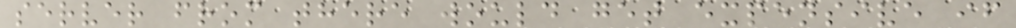server from there would get expensive if
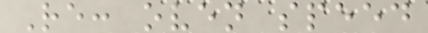Re: oven speed
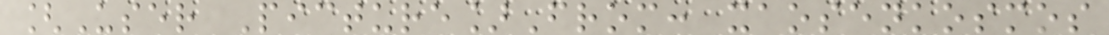[User Picture]From: xaosenkosmos
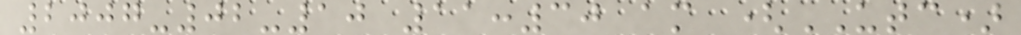2007-02-10 11:30 am (UTC)
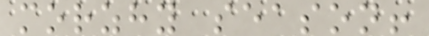morzhy season!
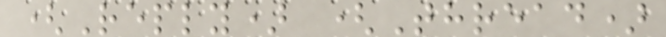(Reply) (Thread)
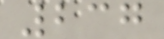237
